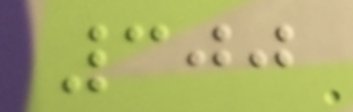300
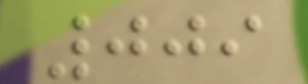009
